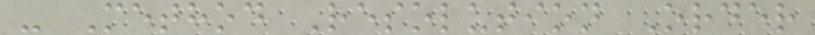- Method Resolution Order
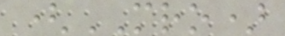(MRO)
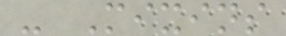- Mixins
